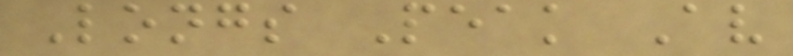Longs Peak Av
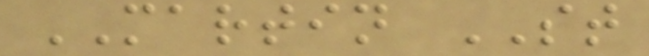MARTIN ST
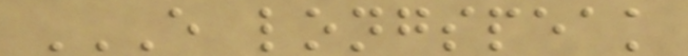E LONGSPEAK
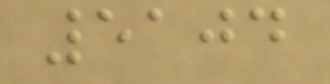5104
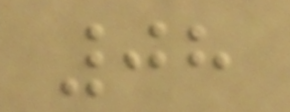08
